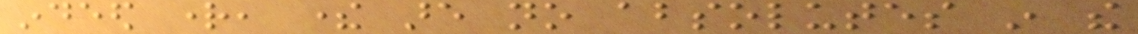indeed right, there are no absolutes in the
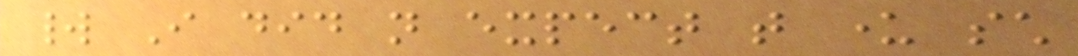world I did not expect that under such
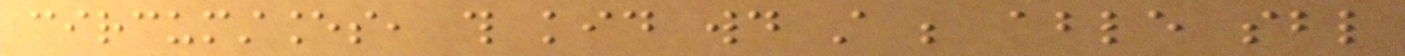circumstances, this kid would still be able sbl
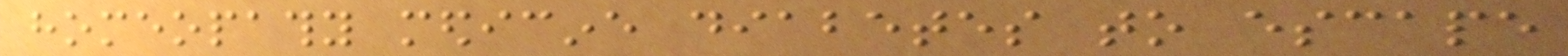homeopathy medicine diabetes to escape
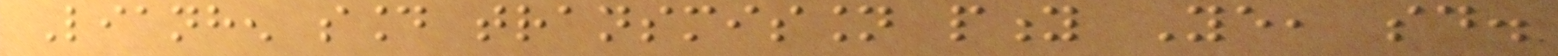Lianhen sound transmission pity Ye, said.
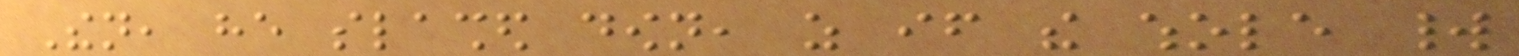Then, he slashed down, as if the whole world
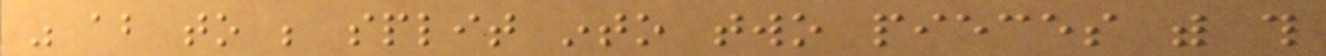was about to be split into two pieces with this
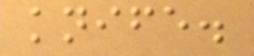knife.
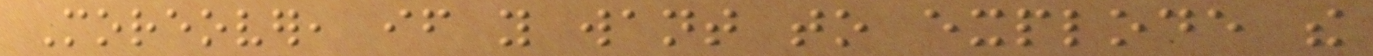Moreover, if you want to explode the
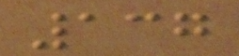137
